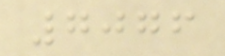7076
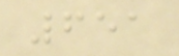651
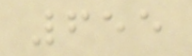655
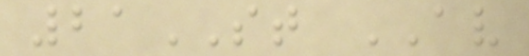21ST AV
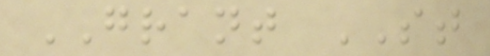GRANT ST
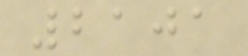2101
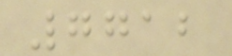7712
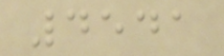4541
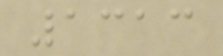1313
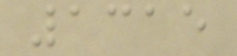1315
